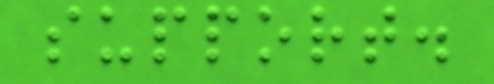support.
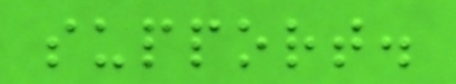support.
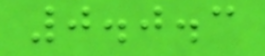0.0.3
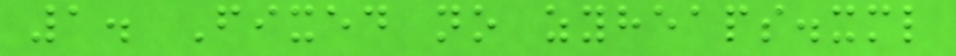1. Fixed no zyheaps.xml
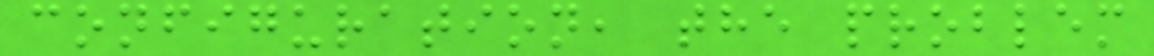configuration, the problem
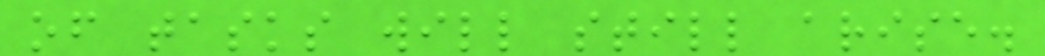of tasks will still arise.
